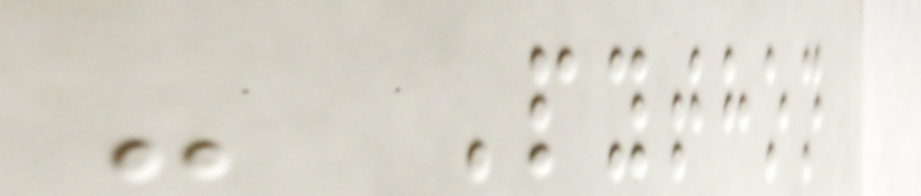- Python
